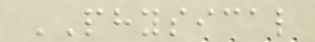PHYSICAL
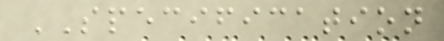SPECIFICATION
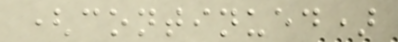(continued)
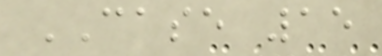CASE 15
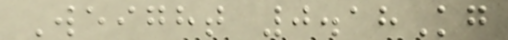Weight 0.18Kg
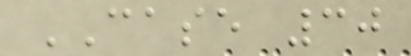CASE 30
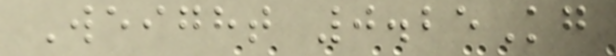Weight 0.25Kg
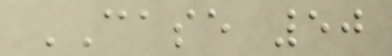CASE 50
